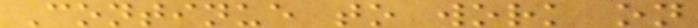Continue to work on
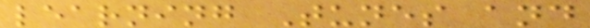learning Tunes and
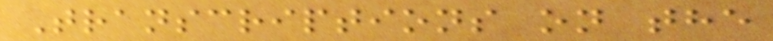Transcriptions on the
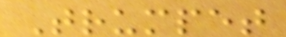Trumpet
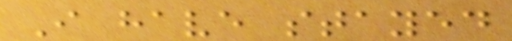I have stayed
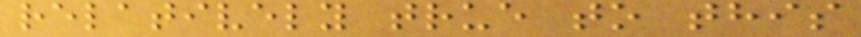relatively true to this
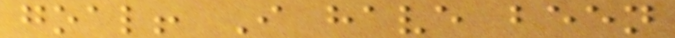goal! I have been
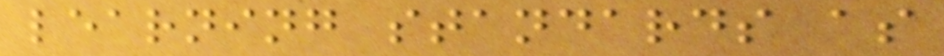learning standards as
